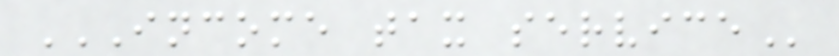INCOME TAX SERVICE
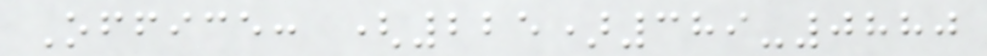Office: (225)389-0880
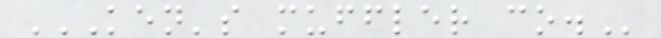KEN'S MUFFLER CO.
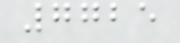7725
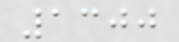1300
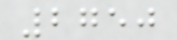2750
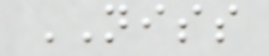NISS
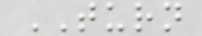TURN
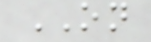ON
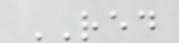RED
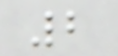2
